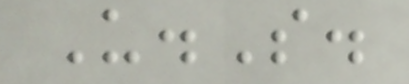U.S.
